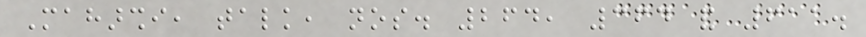Maharshi, talk, nos. 264, 364 and 611.
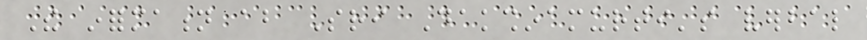The information about Sri Dakshinamurti's verbal
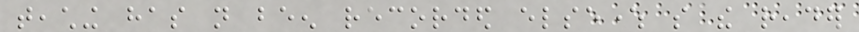teaching has not been recorded elsewhere so the reader
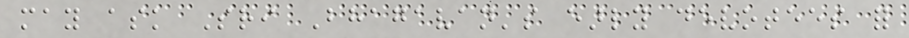may ask Sri Bhagavan's early devotees for
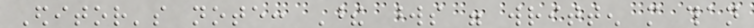Editor's note: These words were written more than
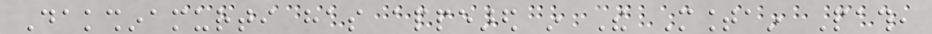Dakshinamurti has appeared in The Mountain Path,
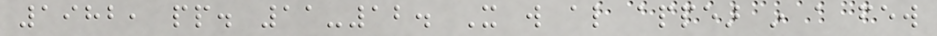1982, pp. 11-12. It will also appear in a few
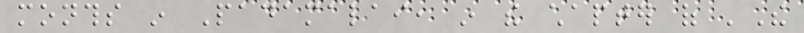months in Padamalai, in the chapter of 'The
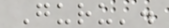Guru'.
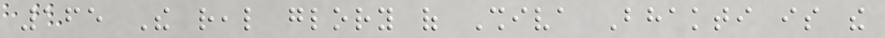165 The real glory of Shiva Bhakti is the
